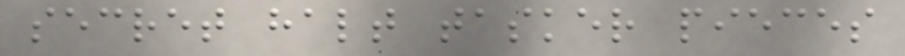secret halt tasker pieces
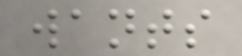wants
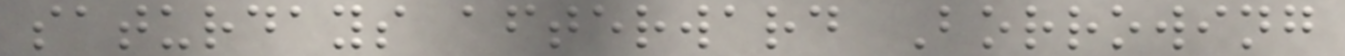saturdays afterward Borrowing
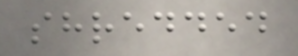shredded
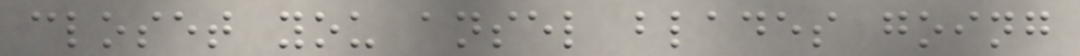closet you ansel blades going
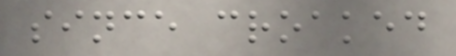since croaked
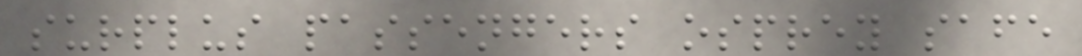surplus passengers osprey safe
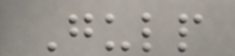Gulp
